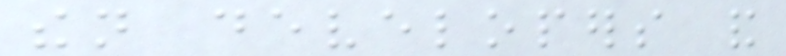then developers and
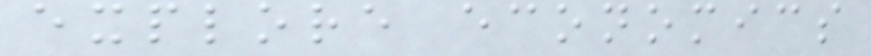explore economics
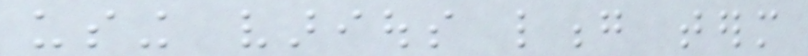using various long term
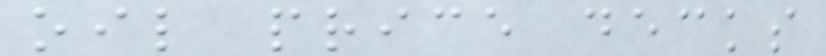oil price decks
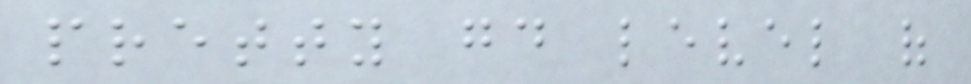pretty good level of
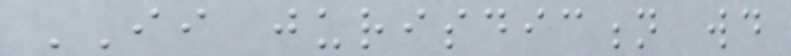II jurisdiction would
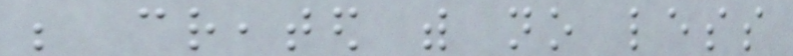be created with no less
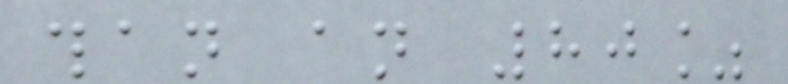than an 80%
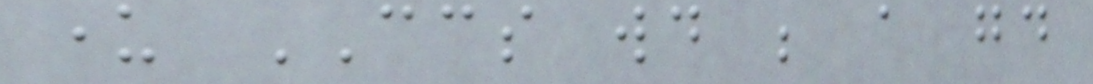under CCS would be a good
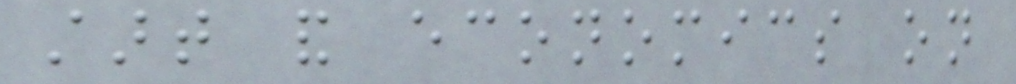start and economics on
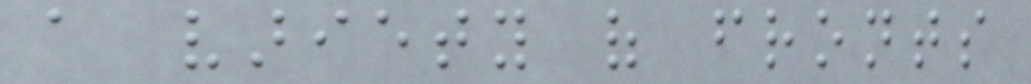a variety of fronts
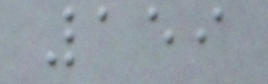159
